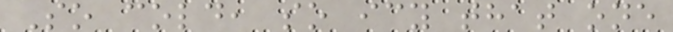So cold, so icy that one
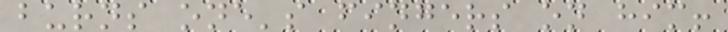burns one's fingers on him!
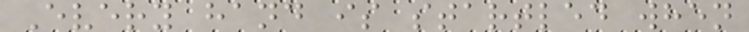Every hand is startled when
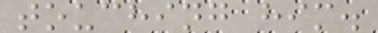touching him.
